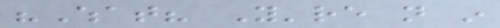"What? You're not in
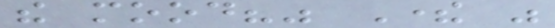the mood?" There was
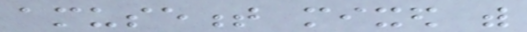amusement mixed with
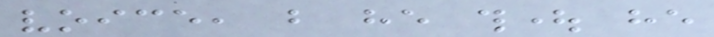voice, but he thought he
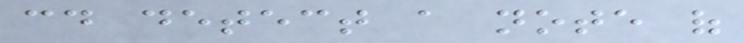could detect a note of
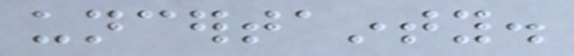uncertainty.
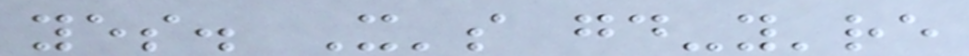yes. It's good-you're
